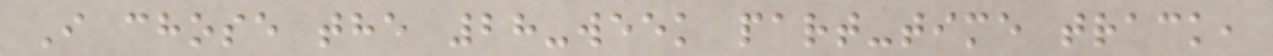I chose the 28-week part-time track,
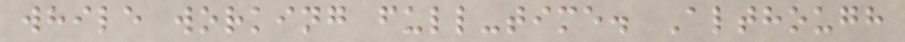while working full-time. Although
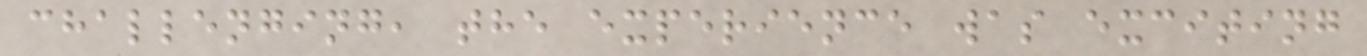challenging, the experience was exciting
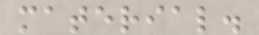material.
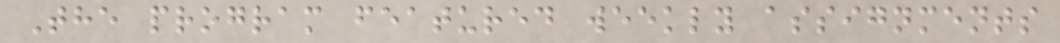The program featured weekly assignments
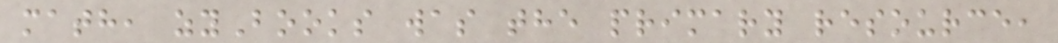math, zyBooks was the primary resource,
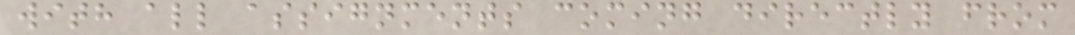with all assignments coming directly from
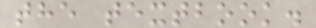the textbook.
